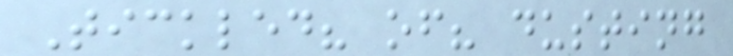Tickled? of? dusting
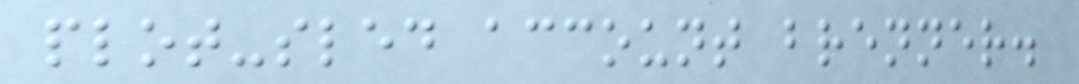plot-sled account brenner.
